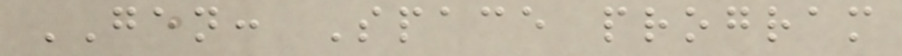GEN: Space program
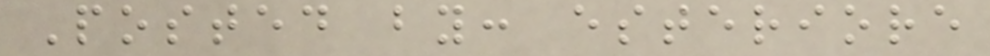Posted by: esteriore
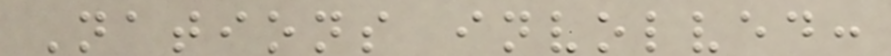Nations involved:
